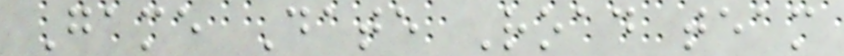Game Date Road team
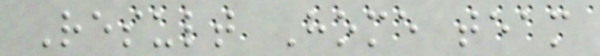Result Home team
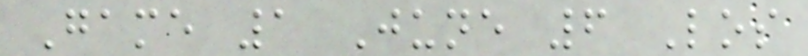Game 1 June 6 Los
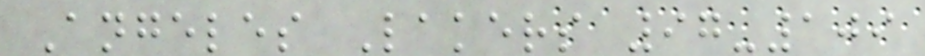Angeles Lakers 97-109
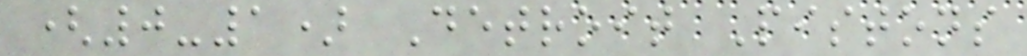(0-1) Detroit Pistons
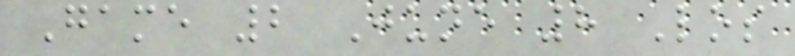Game 2 June 8 Los
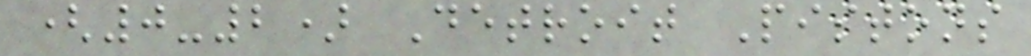(0-2) Detroit Pistons
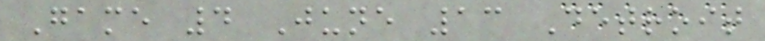Game 4 June 13 Detroit
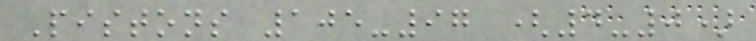Pistons 105-97 (4-0)
